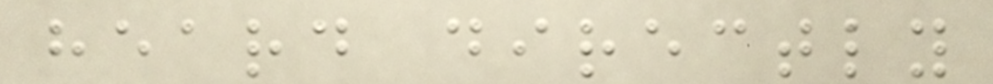heard directly
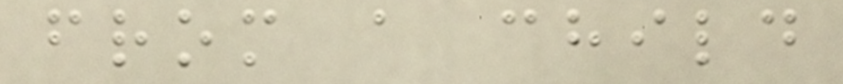from a child
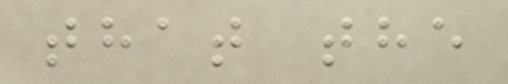that the
